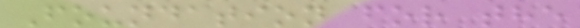Foundation for the
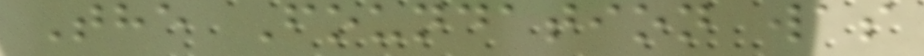The Foundation was
